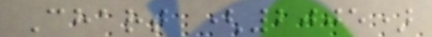Chart (2005)
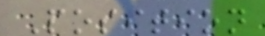Position
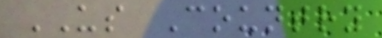US Country
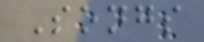Songs
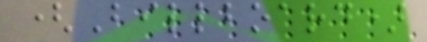(Billboard)
